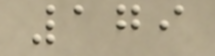179
